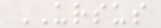URSUS
